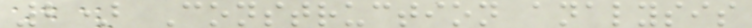2) Construction analysis
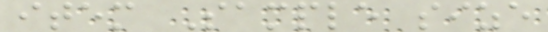item Sample size
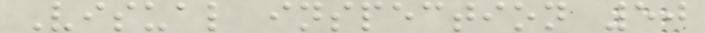Visual inspection 50
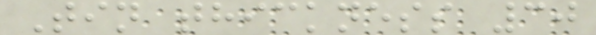Tin thickness 30
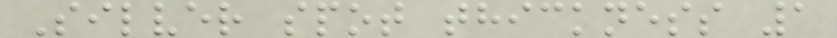Silver spot thickness 1
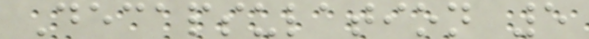Decapsulation 5
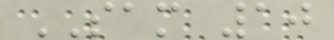SAM 10
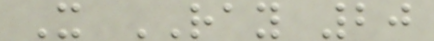X RAY 20
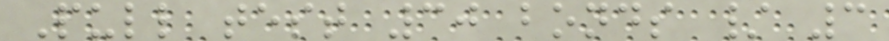Pull test 30 bonds / 3
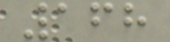168
